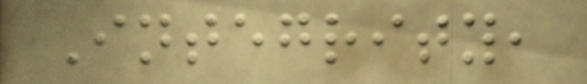Integrity,
